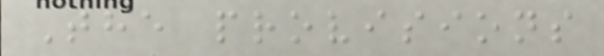The provisions
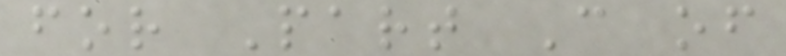for Part C of
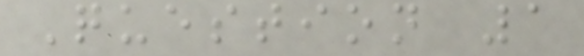Question 1
